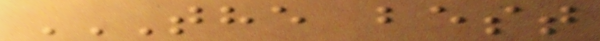THE BEST
